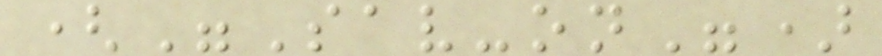("Sav-on")
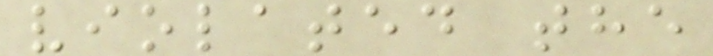violated the
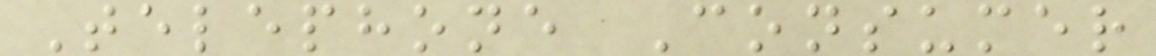Telephone Consumer
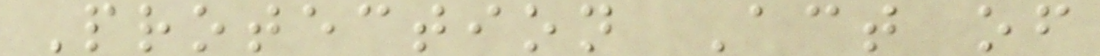Protection Act of
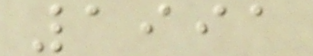1991
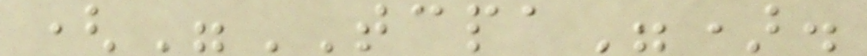("TCPA").
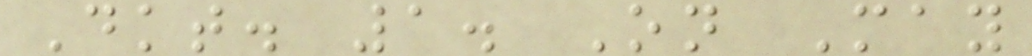Dkt. 1. On May
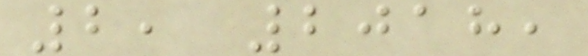2, 2018,
